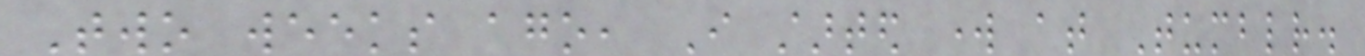Two weeks ago, I started work at Tumblr.
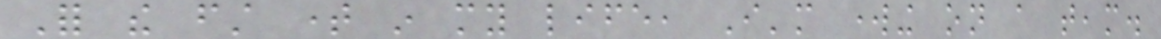For the first time in my life, I'm working on a team.
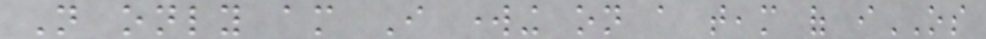Not only am I working on a team of iOS
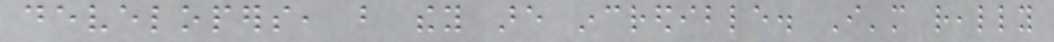developers, but they are incredible. I'm really
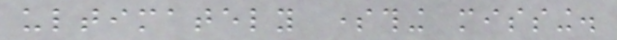ultimately something missing.
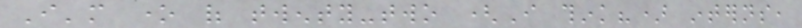I'm one of twenty-two (I think?) interns,
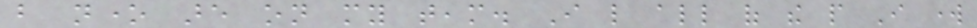but none are on my team. I like all of the people I work
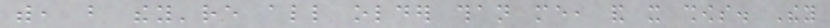with, but they're all older than me, and it shows. They
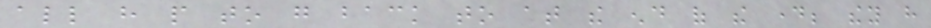all have people to go back to at the end of the day; they have
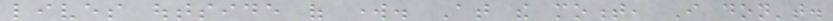lives outside of work. At the moment, I don't.
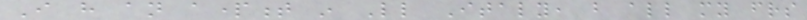I have an apartment in Little Italy, but all my friends
